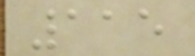115
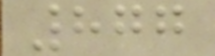877
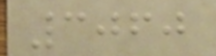3060
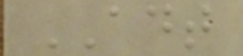ADT
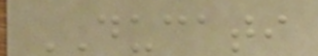DUCATI
